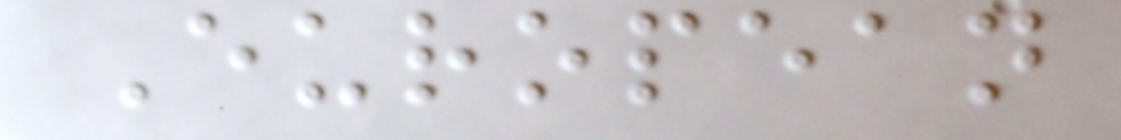European
